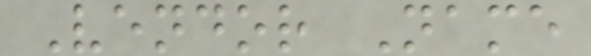Vendor Name
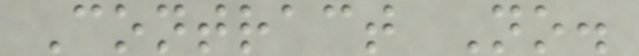Contract No.
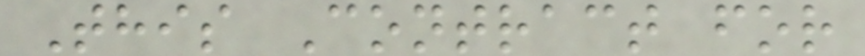This Contract for
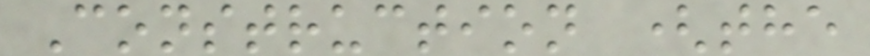Construction (the
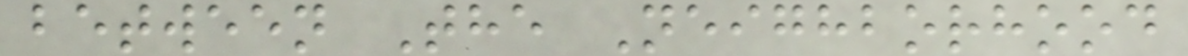between The Neighborhood
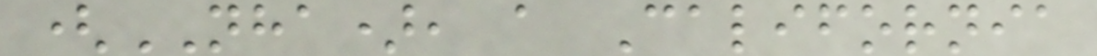(NHA), a California
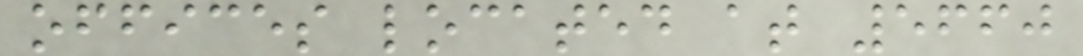offices located at 5660
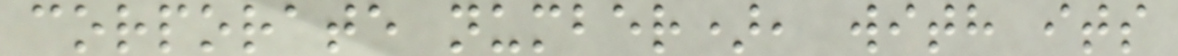corporate number), with its
